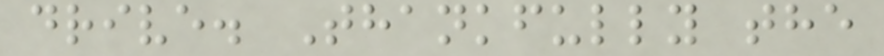drive. Thankfully the
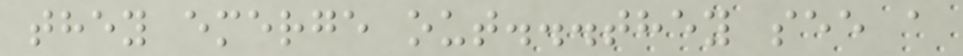they emerge out...they see a
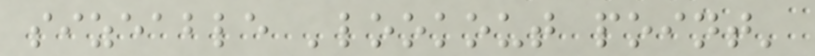sizeable 'lookout point'
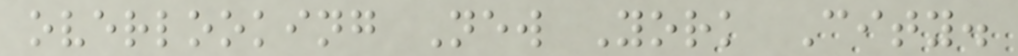overlooking New York City.
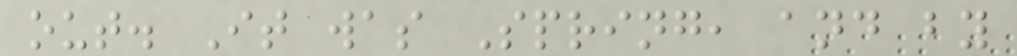out. It was Spring, and by
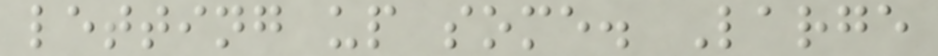letting up some. Large
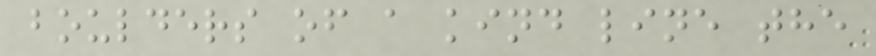boulders of a kind line the
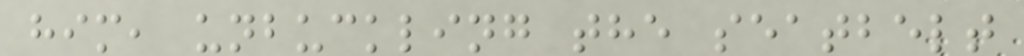him, unbuckling the seatbelt
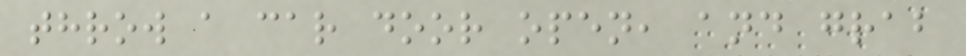throw a car door open, and grab
